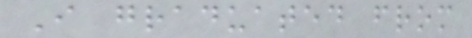I graduated from
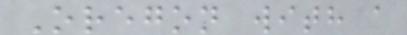Oregon with a
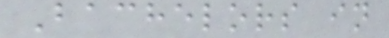Bachelors in
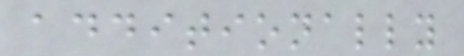additionally
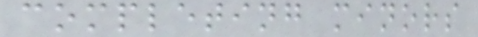completing minors
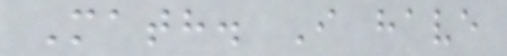Math. I have
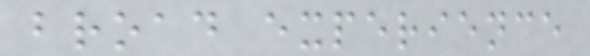broad experience
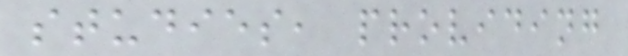studies, providing
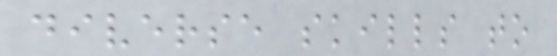diverse skills to
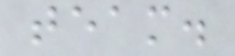team.
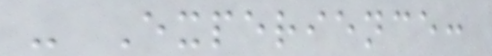- Experience:
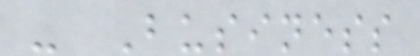- Business
